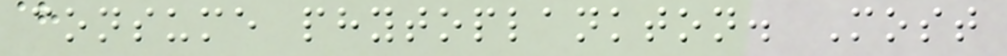consume phytoplankton. Most
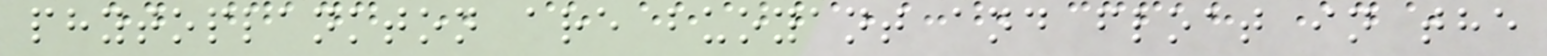phytoplankton are buoyant and float in the
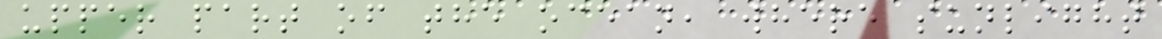upper part of the ocean, where sunlight
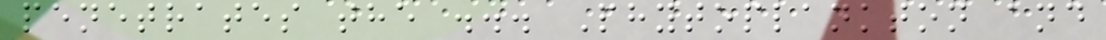penetrates the ... Phytoplankton and
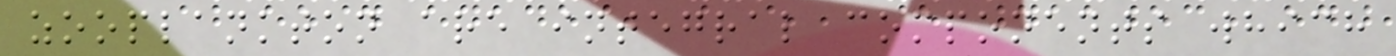zooplankton are integral components which
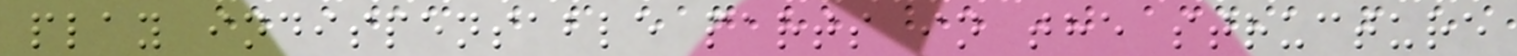play indispensable parts in the structure
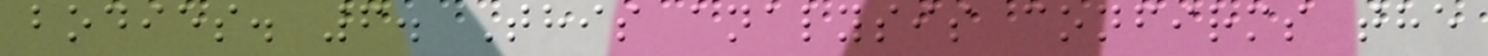bodies. 6. This analysis confirms the
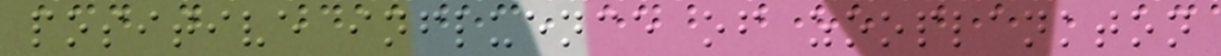positive influence of zooplankton
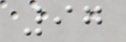97
